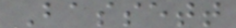Bassett
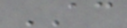AC
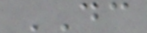DC
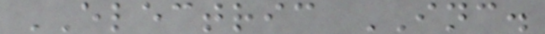ELECTRIC INC.
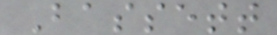Bassett
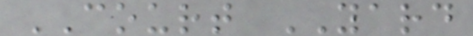COURT YARD
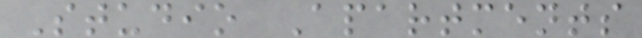Studio Apartments
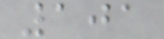101
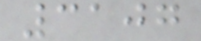3107
